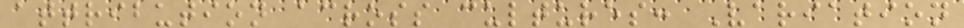attribution across cultures: Variation
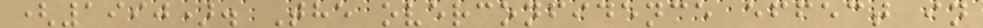(1990). The overconfidence effect in
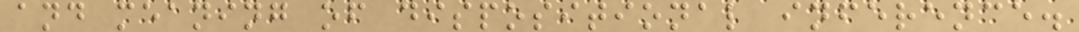and meaning of dispositional inference.
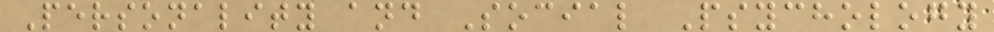Personality and Social Psychology
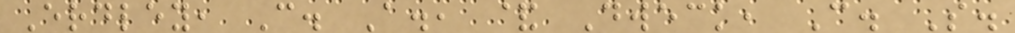Erdley, C. A., & Dweck, C. S.
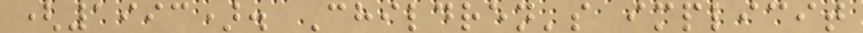(1993). Children's implicit
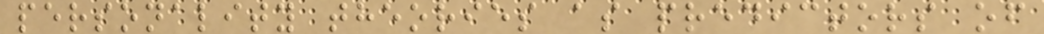personality theories as predictors of
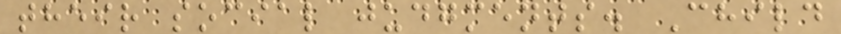their social judgments. Child
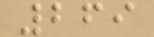269
